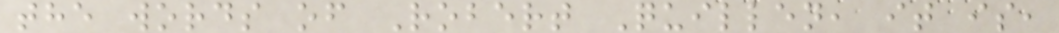the words of Robert Quillen, it is,
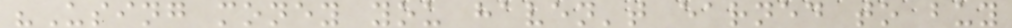"Using money you haven't earned to buy
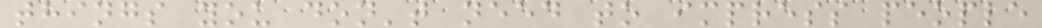things you don't need to impress people
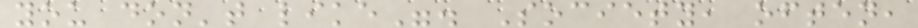you don't like". Society, often,
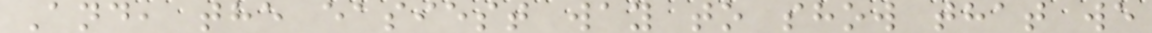And, the easiest way to show that we
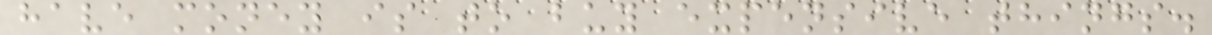have money is to buy expensive things.
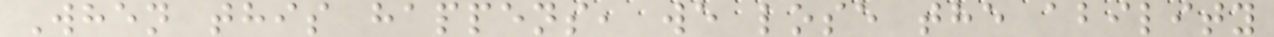When this happens, we lose the ability
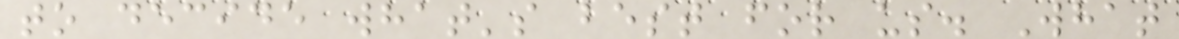to decide what's best for us. What
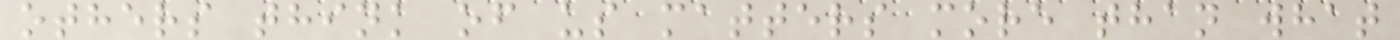others think of us matters more than what
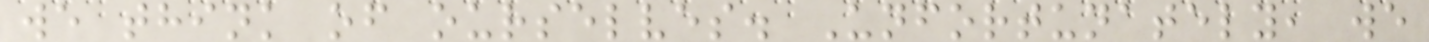we think of ourselves. Unfortunately, we
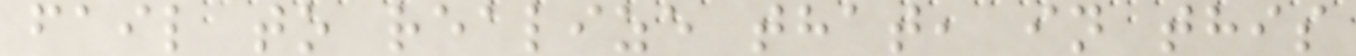fail to realize that, in this
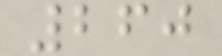260
